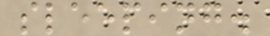sleeping.
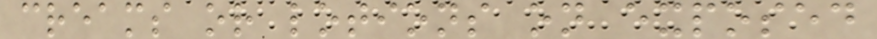creams or lotions on exposed
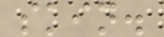skin.
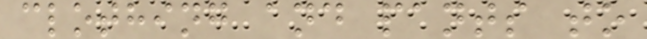clothing and pants to
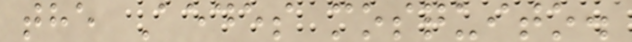the Aedes mosquito.
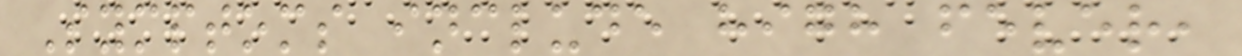Symptoms include high fever,
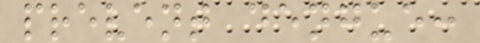prevent dengue:
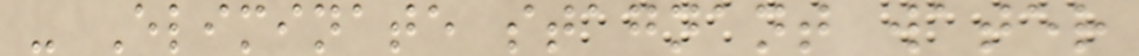- Eliminate stagnant water
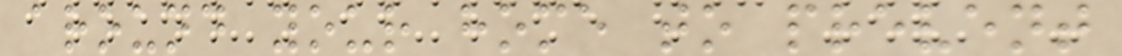around your home to prevent
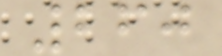260
